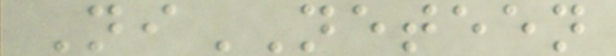NiNETEEN
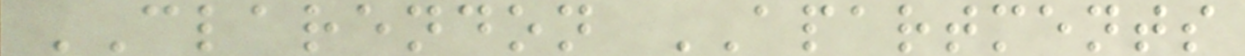CLARENDON APARTMENTS
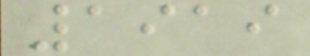1919
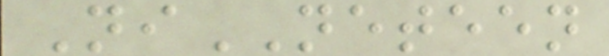NiNETEEN
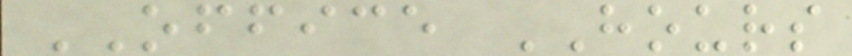OFFICE HOURS
